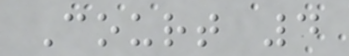Court 4
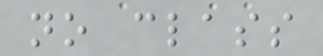no class
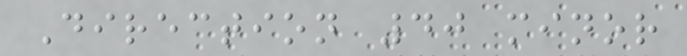Direction 40 minor
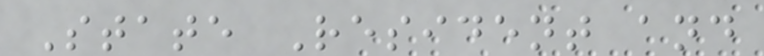State Resident and
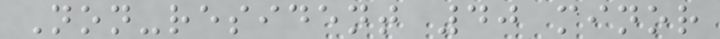Non-resident 40 minor
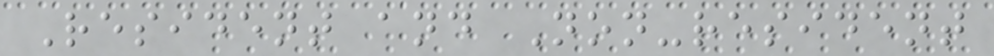Resident and Non-resident
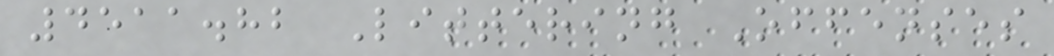4511.82 Littering Offenses
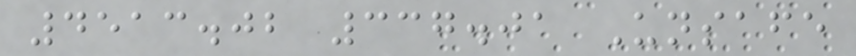4513.02 337.01 Unsafe
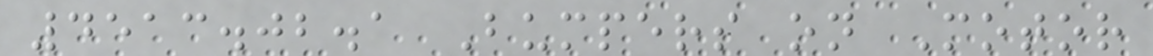4513.02.1 Bumpers on Motor
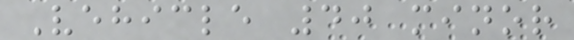Vehicle 40 minor
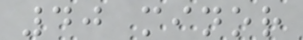40 minor
